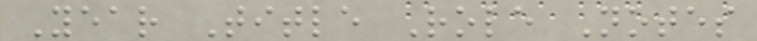Year Title Role Notes
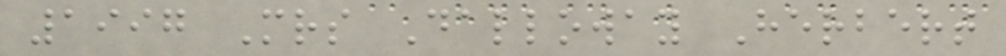1997 Mrs Dalloway Herbert
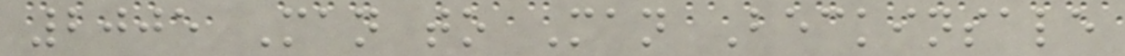2005 Man to Man Beckinsale
